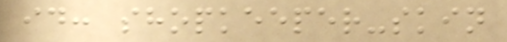id: shopkeeper-skin
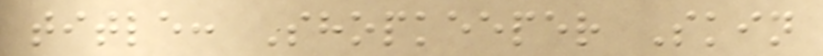title: Shopkeeper Skin
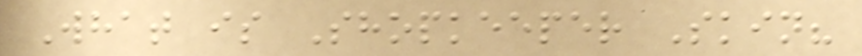What is Shopkeeper Skin?
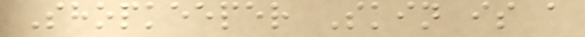Shopkeeper Skin is a
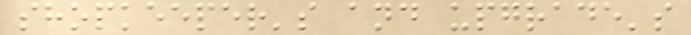shopkeeper's and upgrade's
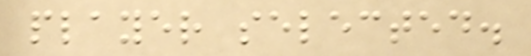player selected.
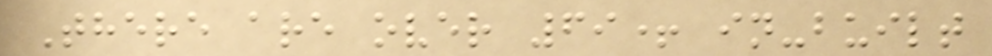There are over 69+ in-built
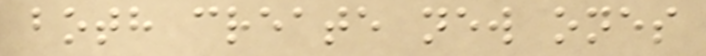both create new ones
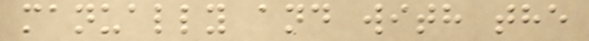manually and with the
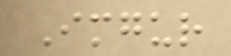Imgur
